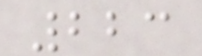223
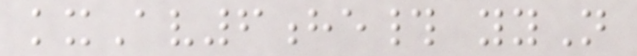kxAv6he# yyN
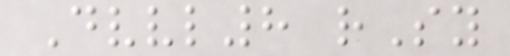Dvvl8 rSy
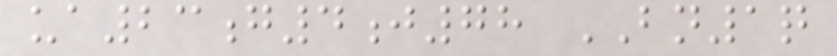ua23g4j78 BN1q
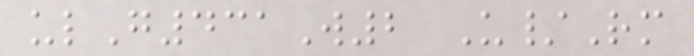ulG431W2 U/Rm
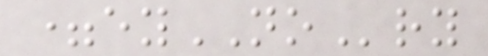=eyNOry
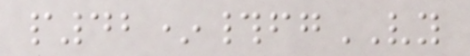p42*#fgVY
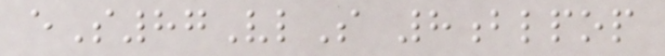eS87VlS 8blpop
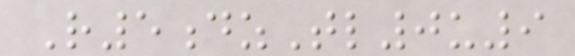R5dzTl0u9
